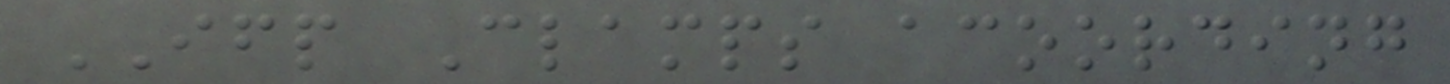IFP Clamps acoording
